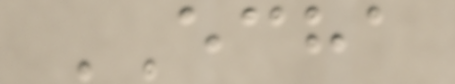ECHA
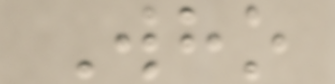Who
